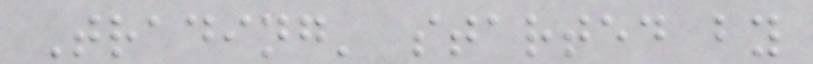Trading' started by
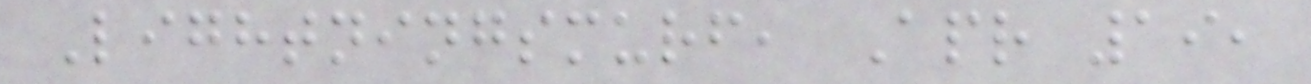Lightningsmurf, Apr 19,
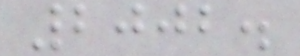2002.
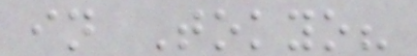in Tokyo?
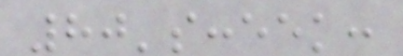80's:eek:
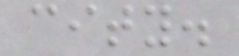city.
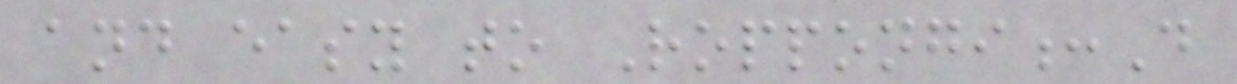and easy to Roppongi:D
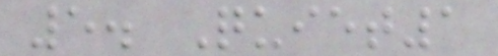5. Quiet1
